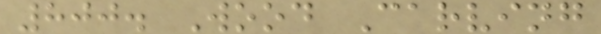800. Wood Carving
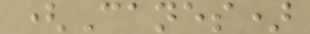(Canes)
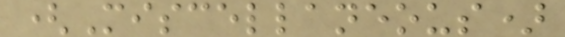(Miscellaneous)
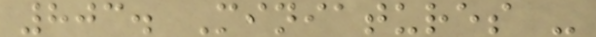803. Miniatures -
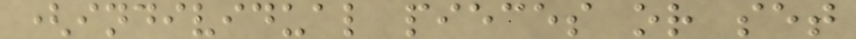(individual pieces or set
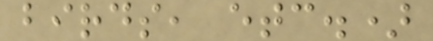birds, etc.)
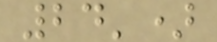24')
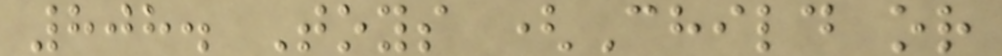808. Toys (Child or
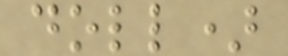doll)
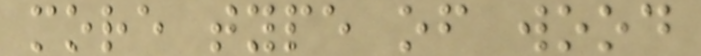more type of wood
